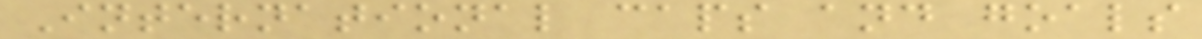International caps and goals
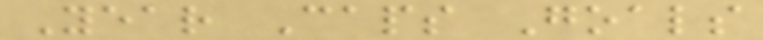Year Caps Goals
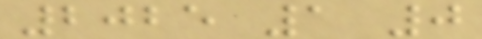2025 1 0
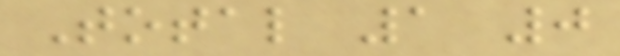Total 1 0
